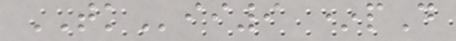TKii9 *pD
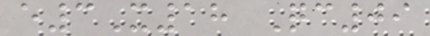e3X18 Qc09
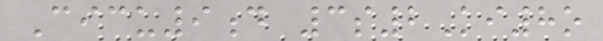Cicu9d 3s2Ki8o
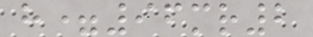h=96mr2
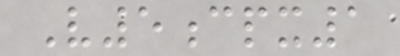V5cpx1
